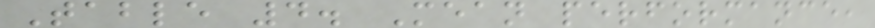Table 4. Mean performance,
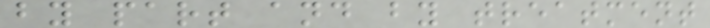by part and by treatment
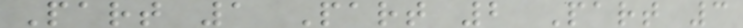Part 1 Part 2 Part 3
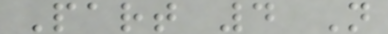Part 4 N
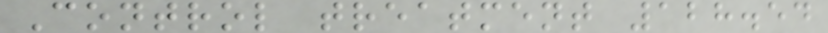Control treatment 128.54
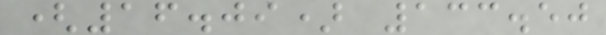(16.09) 133.50
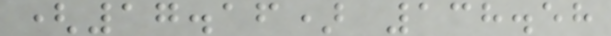(17.16) 138.58
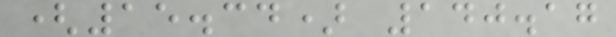(15.34) 140.17
